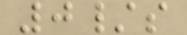0/s
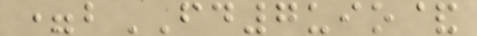=bFD7uio&
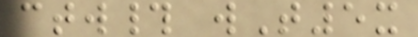ctw# wT5x
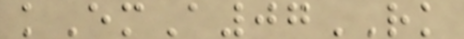kEmA07RK
